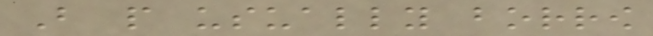But people usually borrow
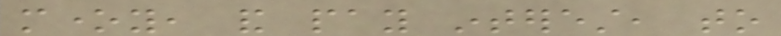money, and pay interest, to
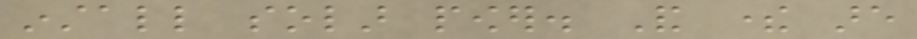install solar power. And there are
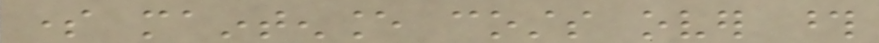some maintenance costs over those
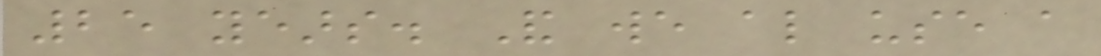25 years. And we also use a
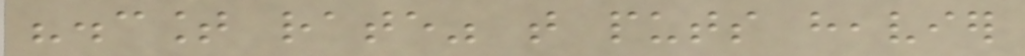"discount rate" that puts heavier
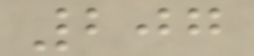207
